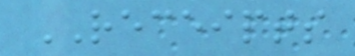RECEIPTS
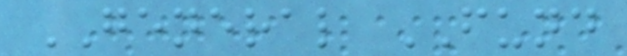GENERAL FUND
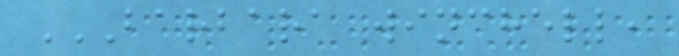BARBARA WINCHELL,
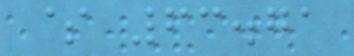$ 63.71
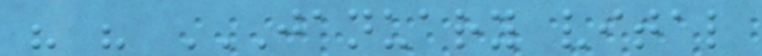" " JANUARY VITAL
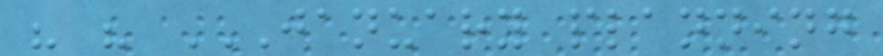" " JANUARY PLANNING
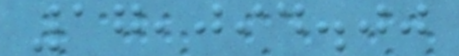17,094.00
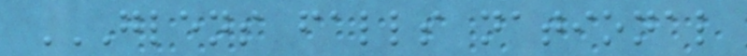GLENS FALLS NATIONAL
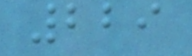229
